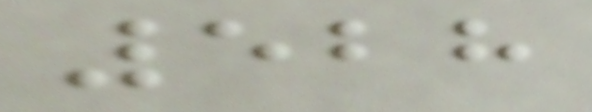528
